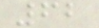62
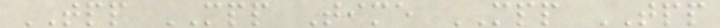TPP MPP Time MPP TPP
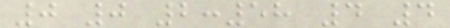0 0 2:58 4 4
